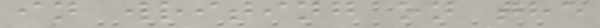in writing on the
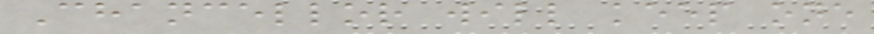Chancellor will keep one
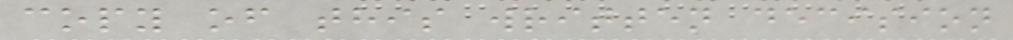copy of this written decision
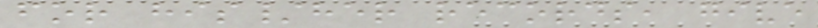for his/her records, give
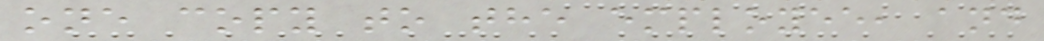one copy to the employee, and
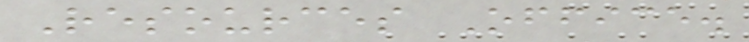Resources Office.
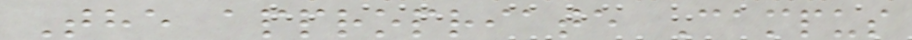The appropriate Campus
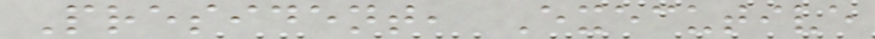President, Executive
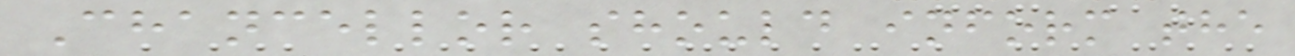Chancellor should inform the
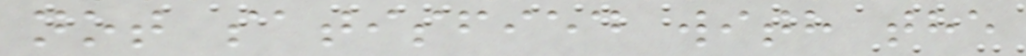not satisfied with the
